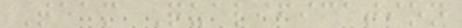Team Qualification
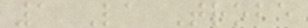1 La Trobe
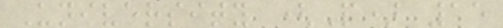University (P) 15
